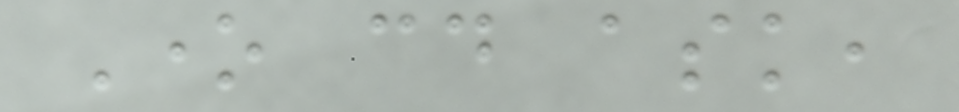One could ask,
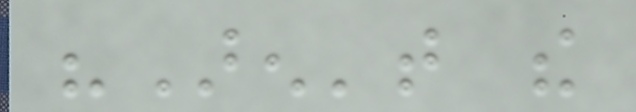"Aren't the
